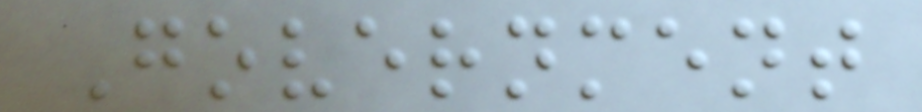Government
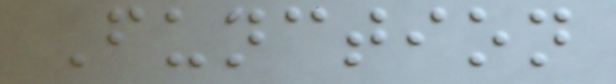Function
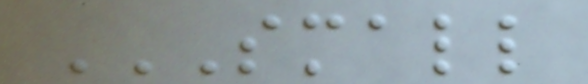SMALL
